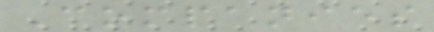Companies
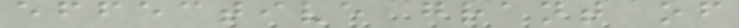effective grant of
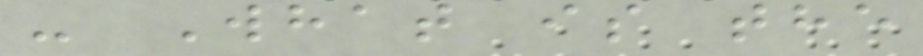- What is the
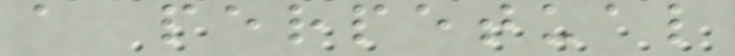a perpetual
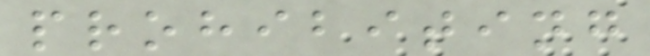prohibiting
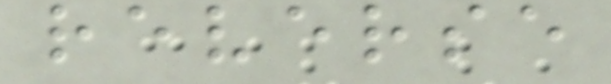reverse
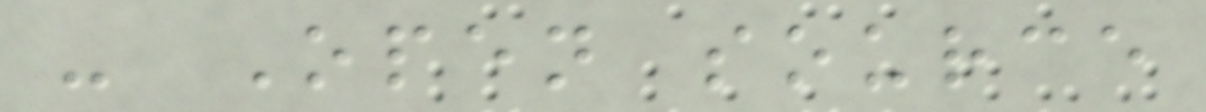- Open source
